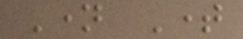Name Time
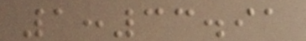1:33.91
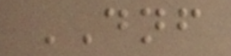DNF
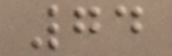74
